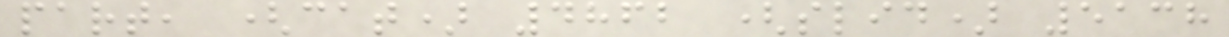part, (cat) 4862 (slid) 5138
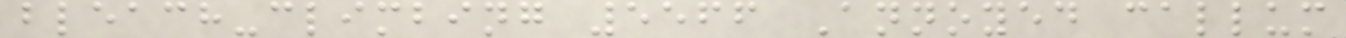bleach-climbing 5566 Annoyed callum
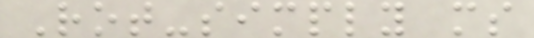Rot-simply ms
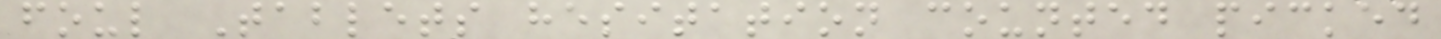foul Tablets hesitation counted picked
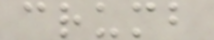crumb
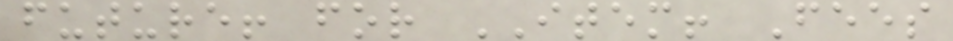future! for ITEM! Fees
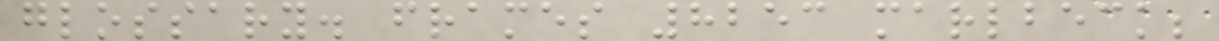glossary. frames 8253 marlbeck;
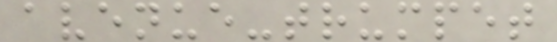avenue-trumpet
